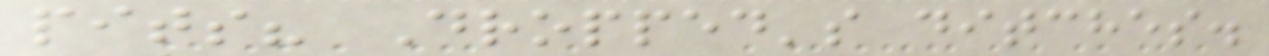pits? Dropped's ditches.
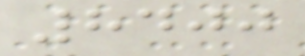8400
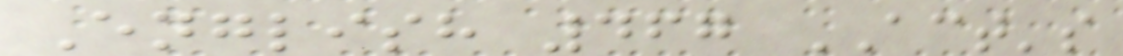English 467 ACT's
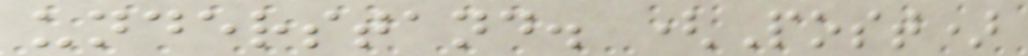understand. (Post)
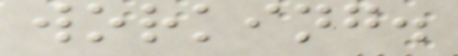working.
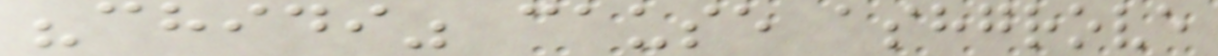"chidi" cause ashgrove
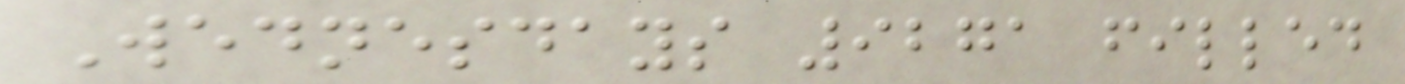Wednesdays 9271 filled
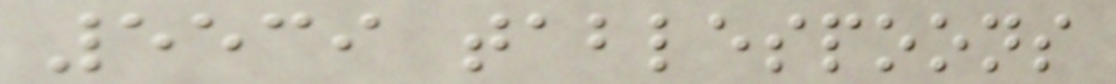5539 tablespoons
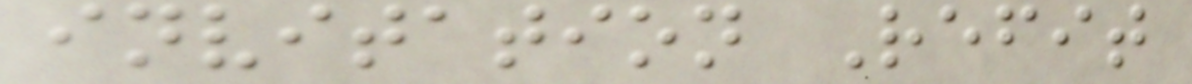invitation Refit
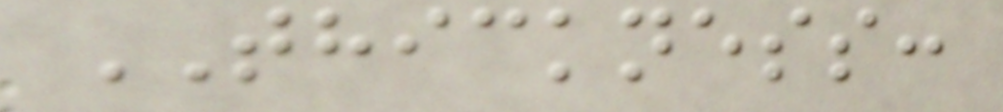THICKNESS:
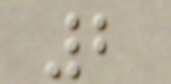2
